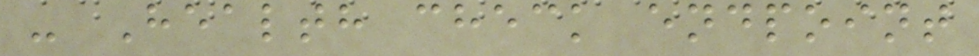- Health check endpoint
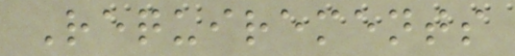Requirements
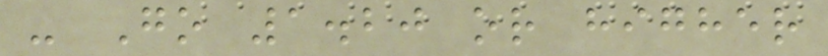- Go 1.20 or higher
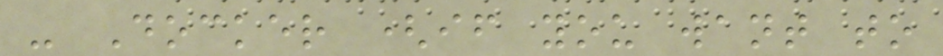- Docker (if you want to
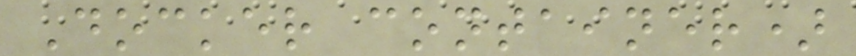Docker container)
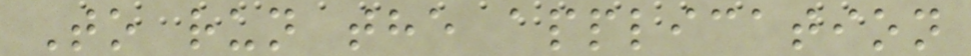To run the application
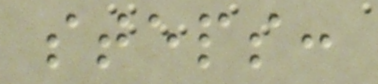steps:
